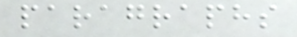paragraphs
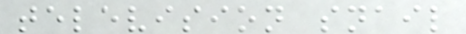television snail
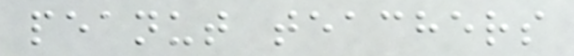peanut teachers
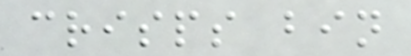crisps bin
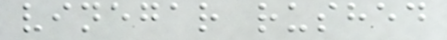vinegar rushed
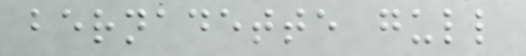bernadette gull
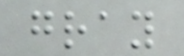gray
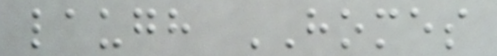laugh HOMES
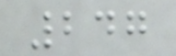247
